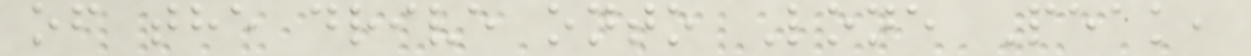of the drive onto Lone Peak,
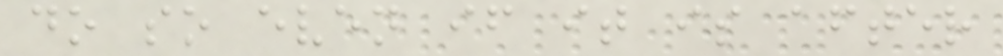do so even if it is after
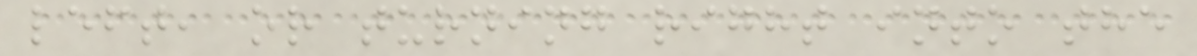left, or turning right into the
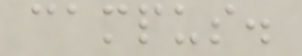campus.
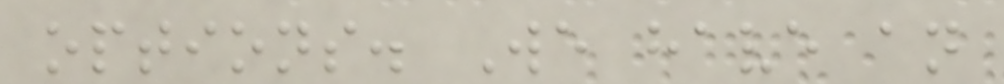options. We have an
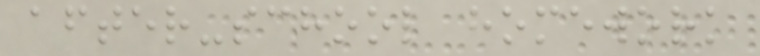after-school homework
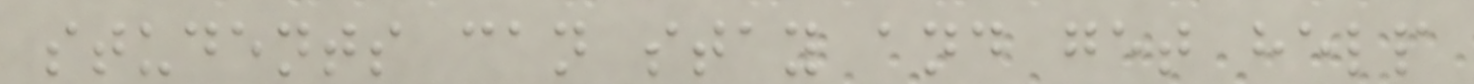students can stay and get help
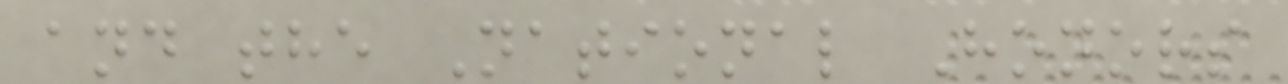and the National Honors
